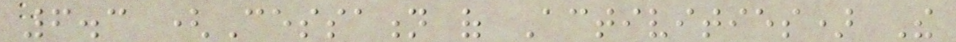6.3 (Cessation of Activities) The
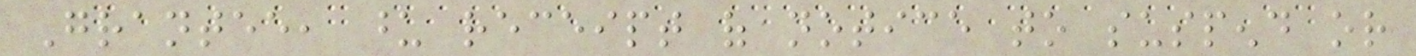Grantee, upon receipt of notice to suspend or
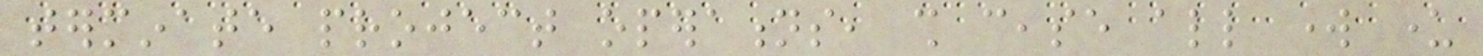terminate project operations, shall cease all work under
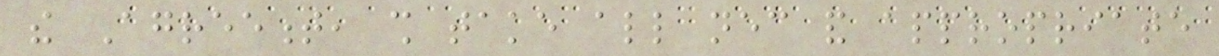the Agreement, shall take all necessary and appropriate
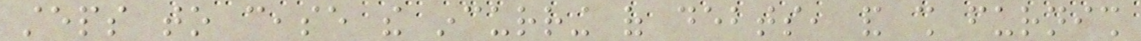steps to cease the incurring of debts, and shall furnish
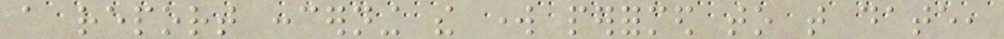a report concerning the work performed to that date,
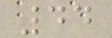44
